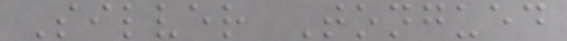Silver Tongued
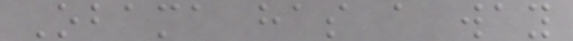Obama has a way
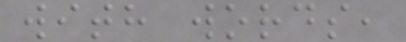with words,
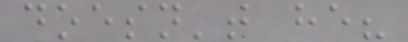doesn't he?
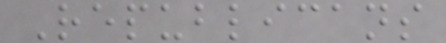Republicans
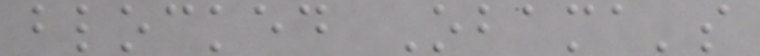blocked Obama's
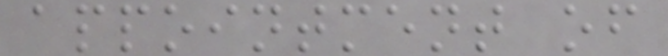appointment of
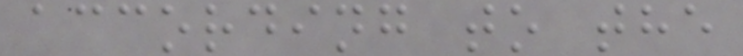according to the
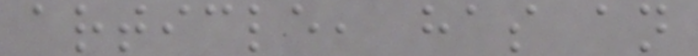article, has an
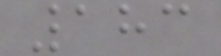183
